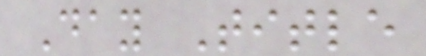Day Title
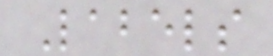Labels
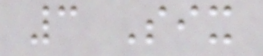3 Six
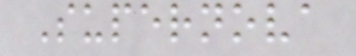Supernova
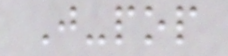J-pop
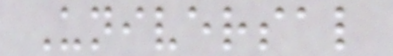Universal
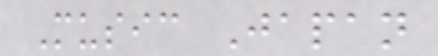Music Japan
